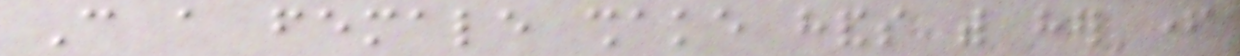Can a female shake hands with her father
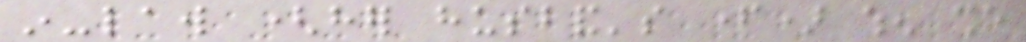in-law (her husband's father) when she
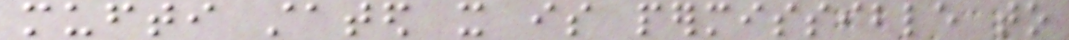mufti stated it is permissible to
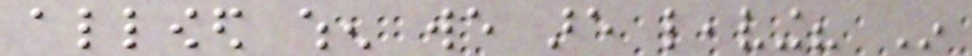allowed when we are leaving? In
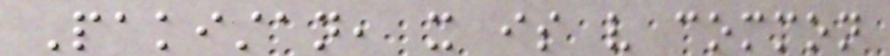Pakistan, it is very common
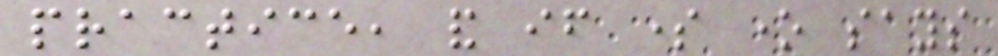practice, and if some one says
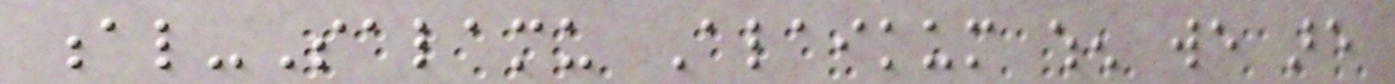al-Salamu Alaikum when we are
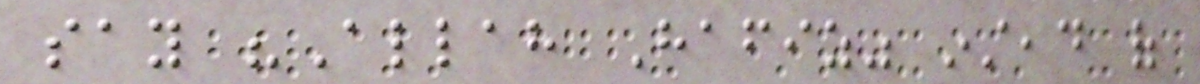say "Allah Hafiz" instead of
